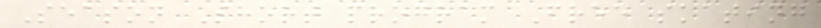Season Short program Free skating
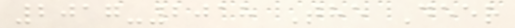2017-2018 The Deer
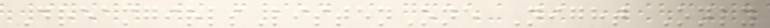DreamgirlsListenOne Night Only
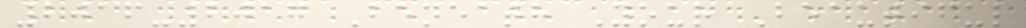2016-2017 Beneath Your Beautiful
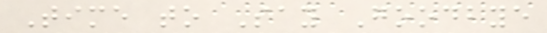Time to Say Goodbye
